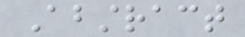Abstract
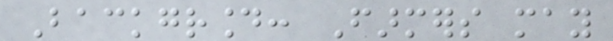Background: Farmers may
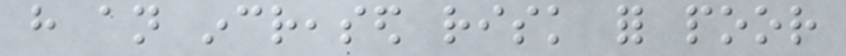have an increased risk for poor
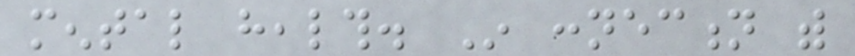mental health. In connection with
